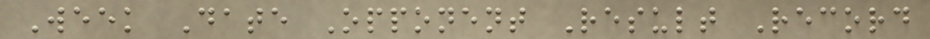Week Date Opponent Result Record
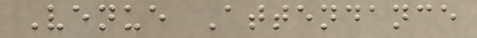Venue Attendance
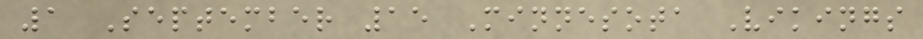1 September 15 Minnesota Vikings
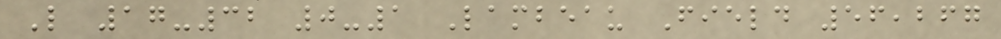L 17-32 0-1 Lambeau Field 56,267
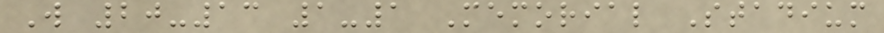W 20-13 1-1 Memorial Stadium
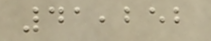41,252
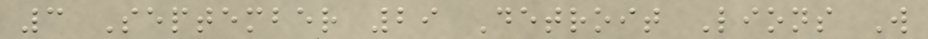3 September 29 Detroit Lions W
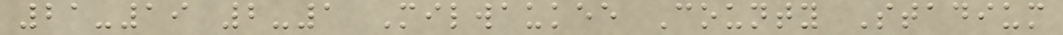21-19 2-1 Milwaukee County Stadium
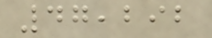47,292
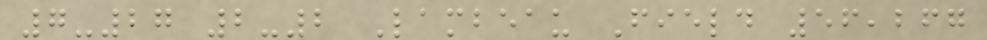7-27 2-2 Lambeau Field 56,267
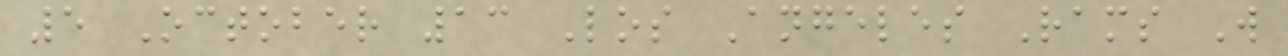5 October 13 Los Angeles Rams W
